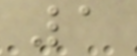1
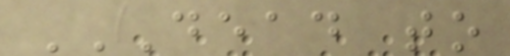DEAD TO
